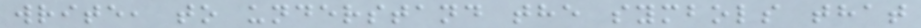write, to understand the symbols that
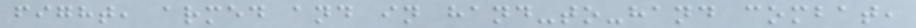fight, armed and in hand-to-hand combat,
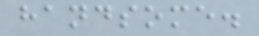handsome.
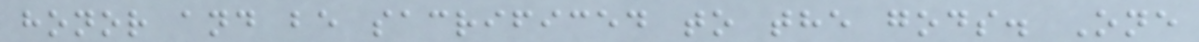honor and be sacrificed to the gods. One
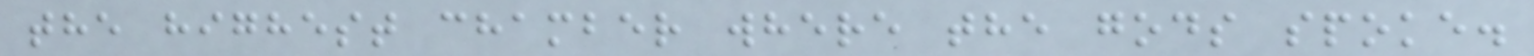the highest chamber where the gods spoke.
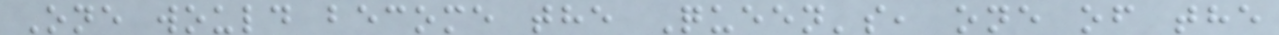One would become the Queen's, one of the
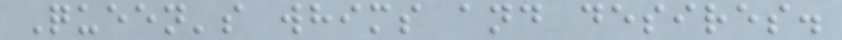Queen's whims and desires.
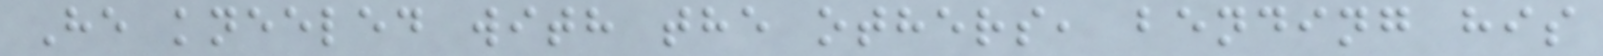He kneeled with the others, bending his
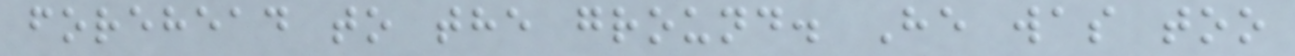forehead to the ground. He was too
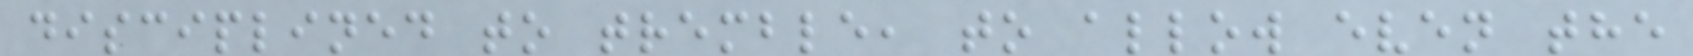disciplined to tremble, to allow even the
